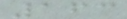163
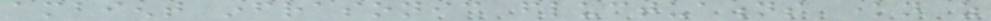ambient infrasonic fluctuations known as
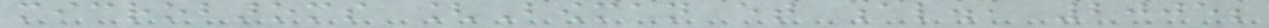microbaroms [Bowman et al., 2005;
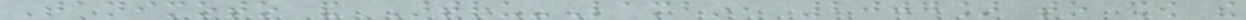Tanimoto and Artru-Lambin, 2007] to show the
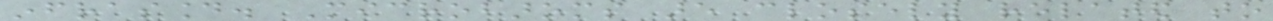infrasound. Microbaroms are closely related to
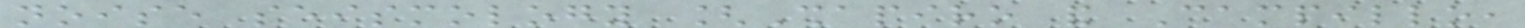noise seismology [Shapiro and Campillo,
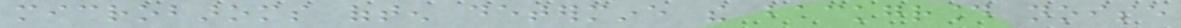microbaroms often determine the background noise
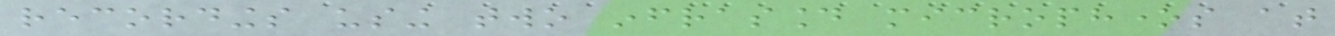recordings using two infrasound microphones at
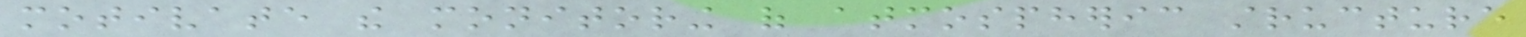motivate the monitoring of atmospheric structure
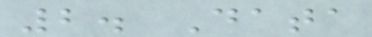2. Data
